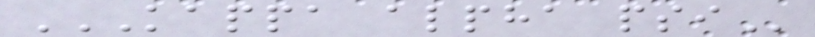KAPPA ALPHA PSI
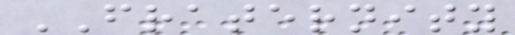FRATERNITY
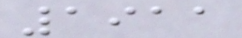1911
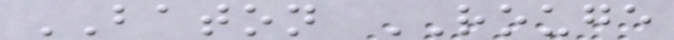BATON ROUGE
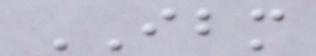IBM
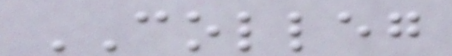COLLEG
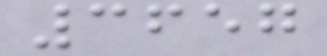3657
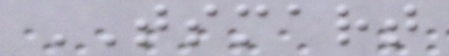TSMART
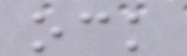ock
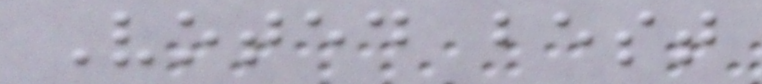Voted best
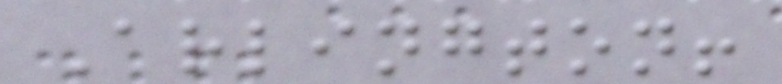Arlington!
